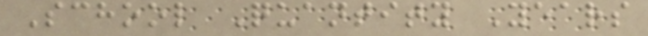School Quantity Years
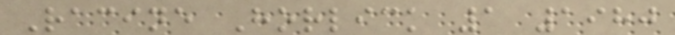Racine Horlick 1 1980
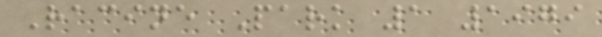Racine Park 1 1979
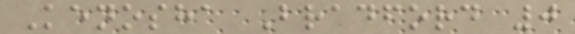Kenosha Bradford 0
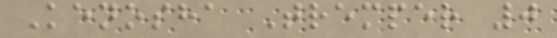Kenosha Tremper 0
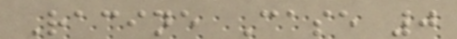Racine Case 0
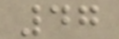47
